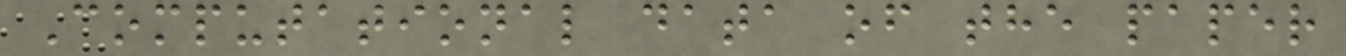Computational data of the paper
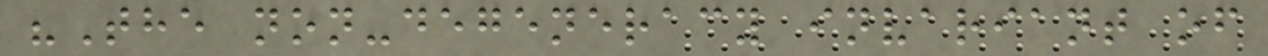"The non-degeneracy invariant of
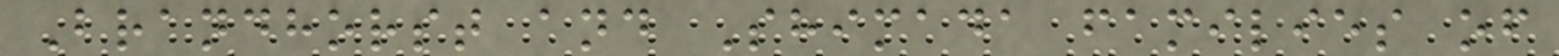Brandhorst and Shimada families of
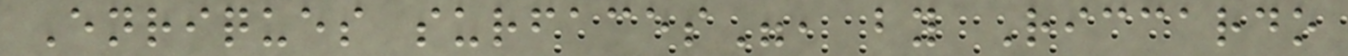Enriques surfaces", by Riccardo
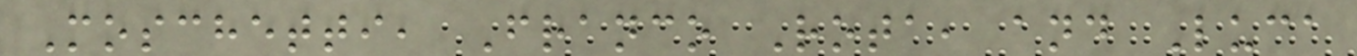Moschetti, Franco Rota, and Luca
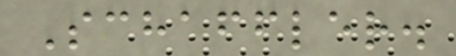Schaffler.
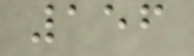156
